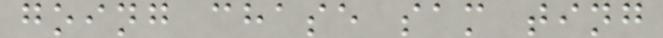going chase sam ting
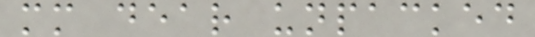mm dear unpacked
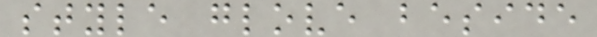style glove beside
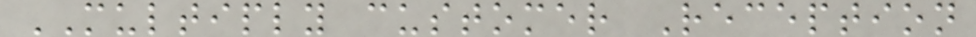MULTIPLY customer Reception
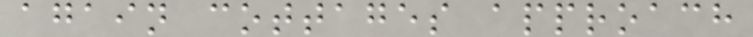again cottages approach
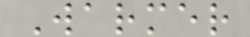Warmer
